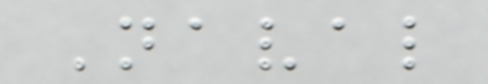Naval
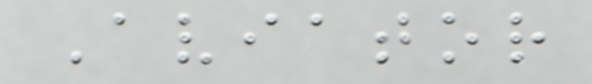Aviator
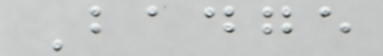Badge
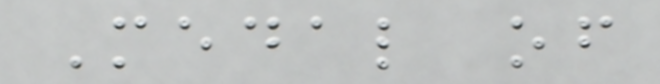Medal of
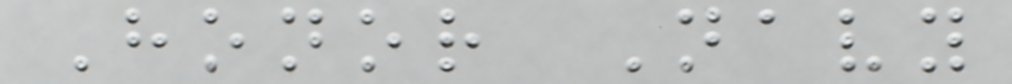Honor Navy
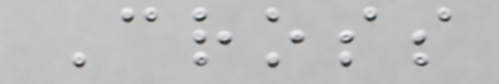Cross
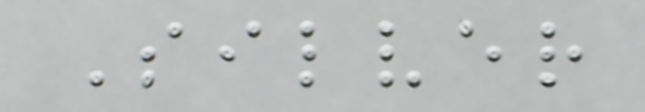Silver
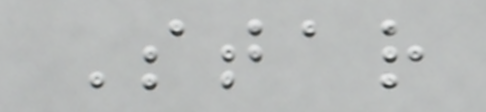Star
